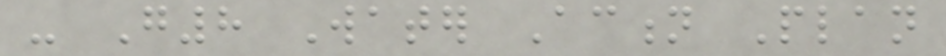- G8 Water Action Plan
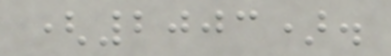(2003).
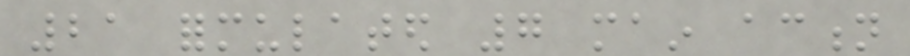21 formulated 7 main action
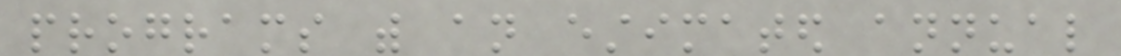programs with an estimated annual
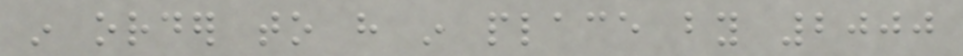in order to have in place by 2000
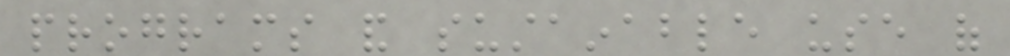programs and sustainable use of
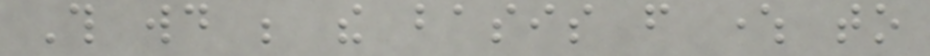This would be the basis from where to
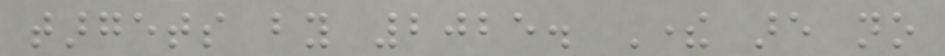targets by 2025. There are no
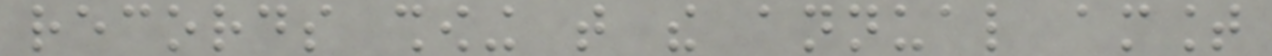records showing that the annual amount
